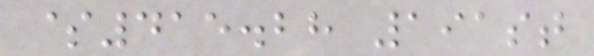$415.28 191st
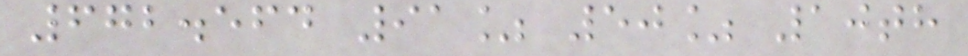672.564 91% 50% 10th
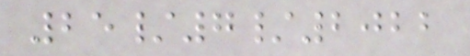25/7/2022
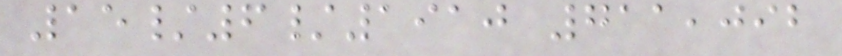15/6/1910 711,092
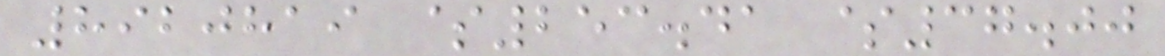8920819 $253.41 $37.00
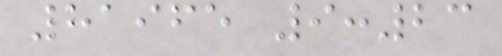81965 9:23
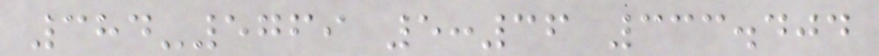384-5769 5:36 333.404
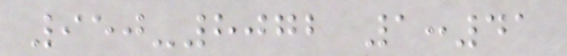950-8072 1:41
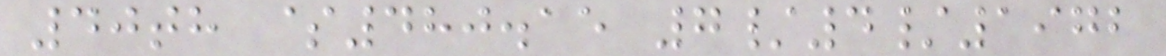40th $480.15 7/4/1972
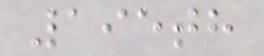195th
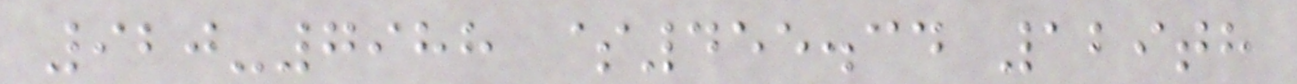920-7988 $455.34 129th
